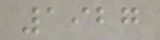1927
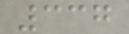337
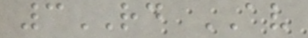3RD AV
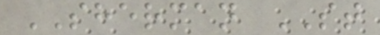SHERMAN ST
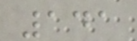141
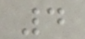4
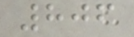806
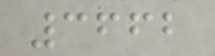3662
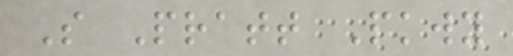S Pratt Pkwy
